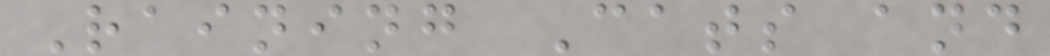Raining Cats and
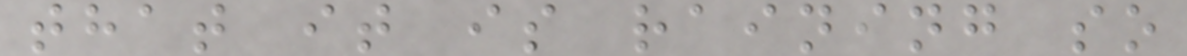that it is raining so
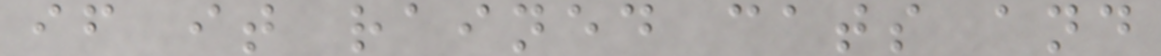if it rained cats and
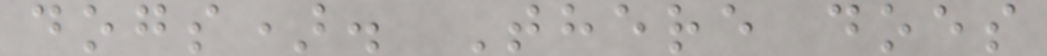dogs). There does
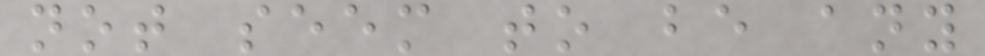not seem to be any
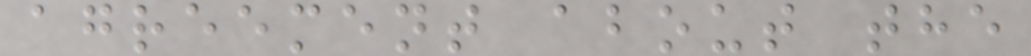agreement about the
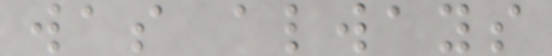was always
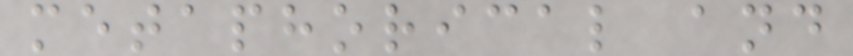metaphorical and
